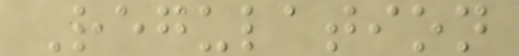Regulation
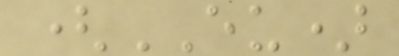(EU)
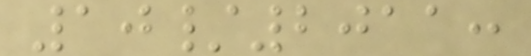10/2011:
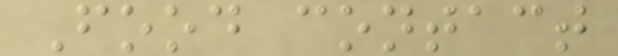Food contact
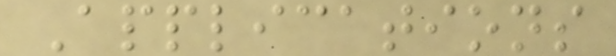Applications
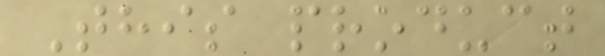This product
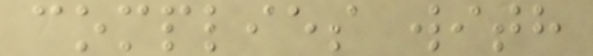complies with
